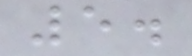5.
